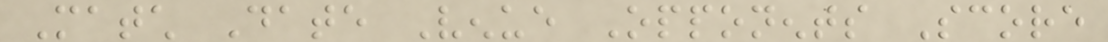Match Date Venue Opponents Score
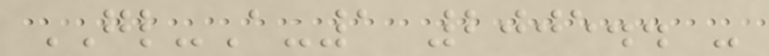GL-A-1 2005.. -
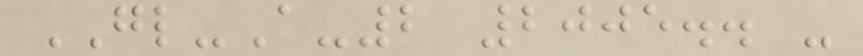GL-A-2 2005.. -
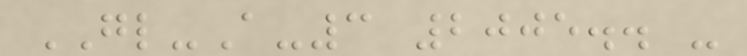GL-A-3 2005.. -
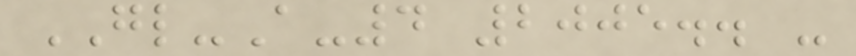GL-A-4 2005.. -
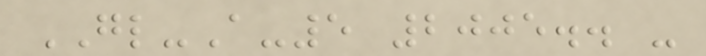GL-A-5 2005.. -
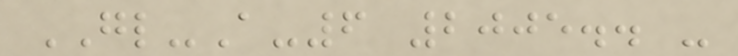GL-A-6 2005.. -
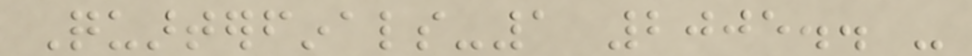Quarterfinals-1 2005.. -
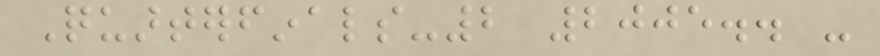Quarterfinals-2 2005.. -
